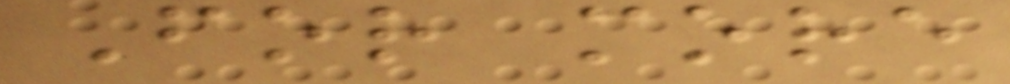For more
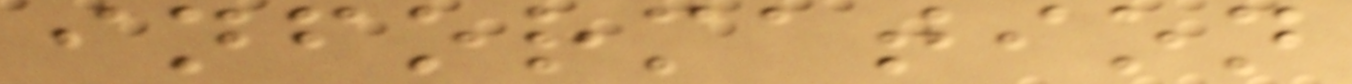information
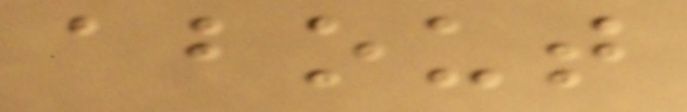about
